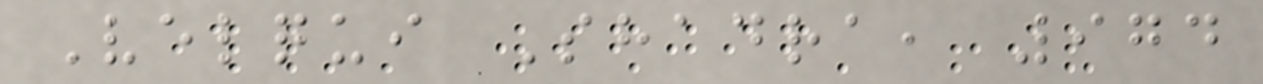Velqui Shadra, 974
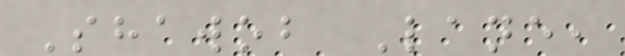Shawob Lane,
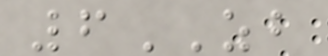6ZB
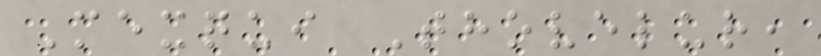Mexqui Thovelur,
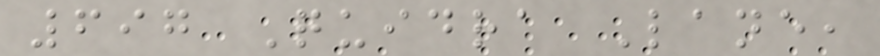697 Quidra Lane,
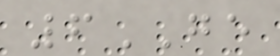6GE
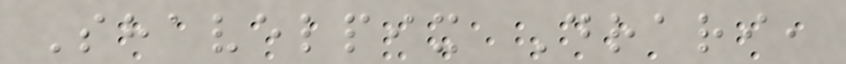Shavelpix Drari,
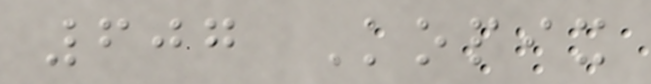607 Kopix
